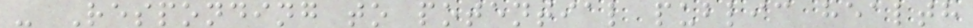- Responding to potential public health
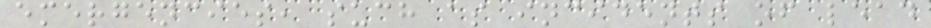emergencies, such as incidents of lead
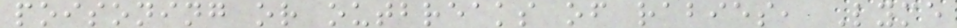poisoning or outbreaks of rabies, Lyme
